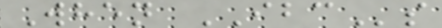When IBCs
